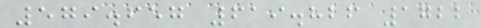579.657 619.826 1722
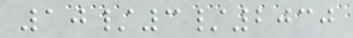10/3/2030
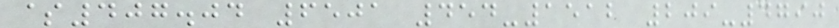$407.04 6501 454-1512 209-4790
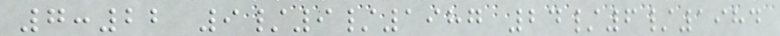7:22 9/9/1987 24/6/1984
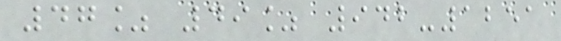47% 49% 942-1251
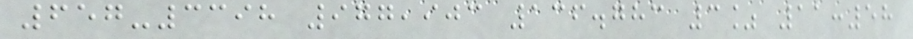657-3398 977,903 136.783 3% 11:58
